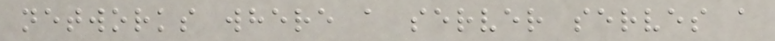networks where a server serves a
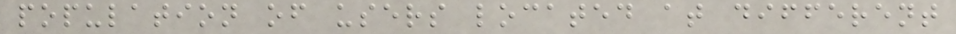population of users located at different
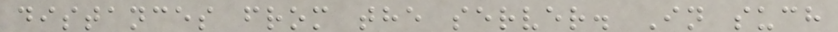distances from the server. In such
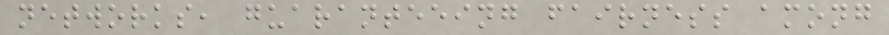networks, guaranteeing fairness among
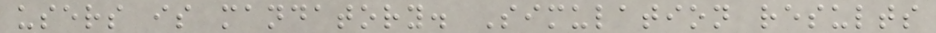users is mandatory. Simulation results
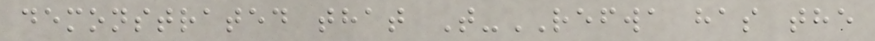demonstrated that T-REFWA has the
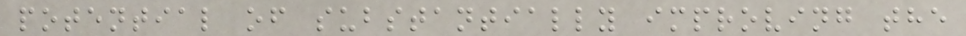potential of substantially improving the
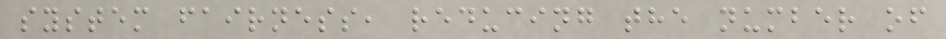system fairness, reducing the number of
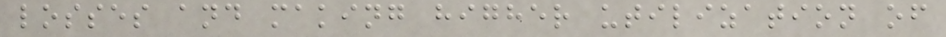losses and making higher utilization of
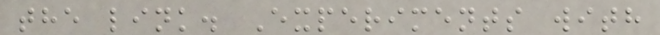the link. Experiments with
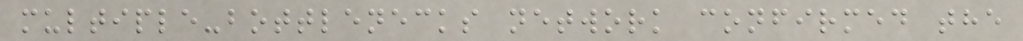multiple-bottlenecks network confirmed the
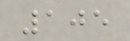105
